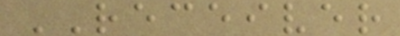RECEIVER
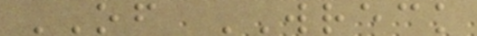OF WRECK
